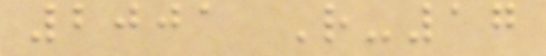2001 R-17
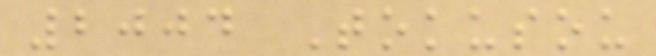2004 Tokusou
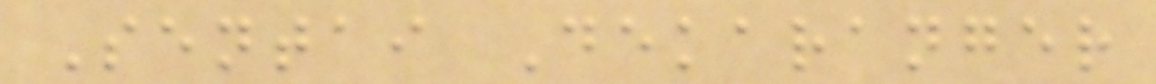Sentai Dekaranger
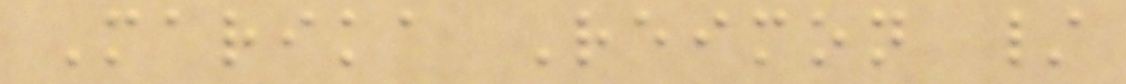Marika Reimon /
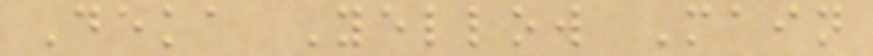Deka Yellow Main
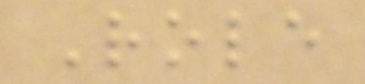Role
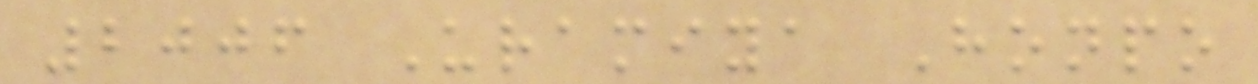2006 Uramiya Honpo
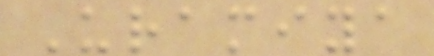Uramiya
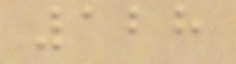128
